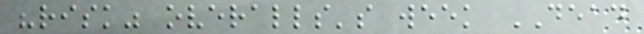"risk" overalls's week DEAD
